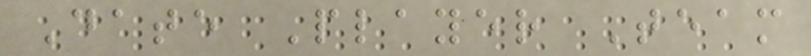Date Player Team
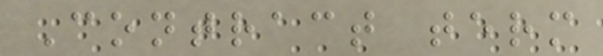Contract term
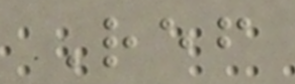Ref
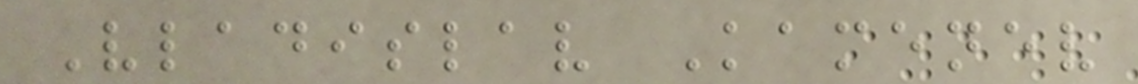Vladislav Kamenev
